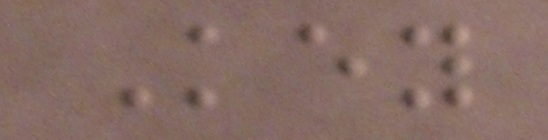Key
